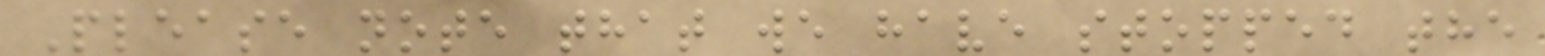Please note that we have stopped the
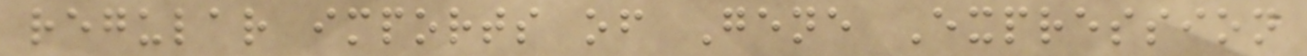regular imports of Gene Expression
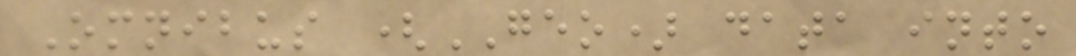Omnibus (GEO) data into
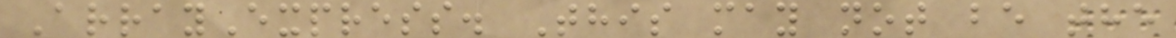ArrayExpress. This may not be the
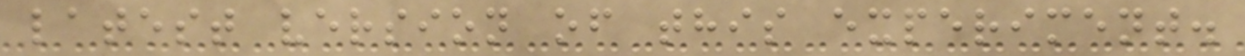latest version of this experiment.
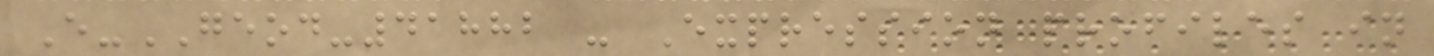E-GEOD-41882 - Expression profiles in
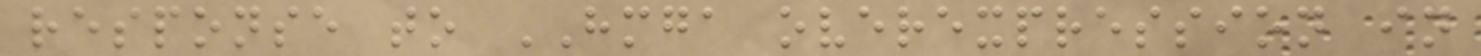response to HMGA overexpression in
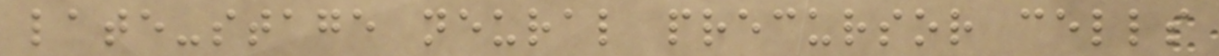late-stage neural precursor cells
